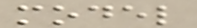model
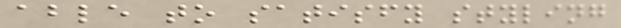able to satisfy styling
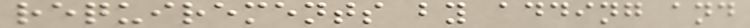requirements by adding and
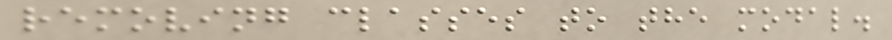removing classes to the modal.
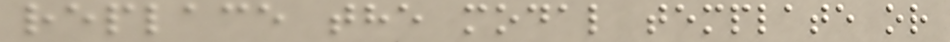replace the modal template or
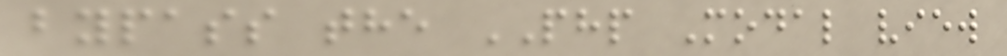bypass the PHP Modal view
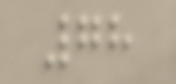78
